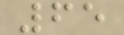65
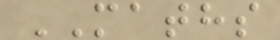MATHS
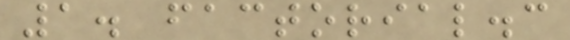1. factorial.c
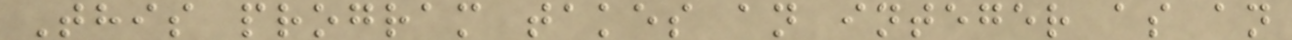This program takes an integer as an
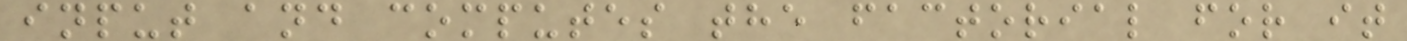input and computes the factorial for it
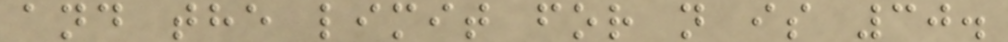and the limit for n is 30.
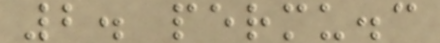2. permu.c
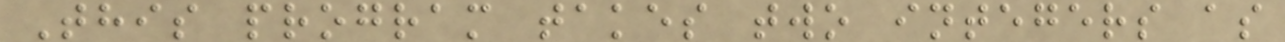This program takes two integers as
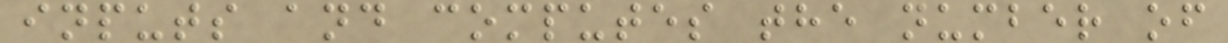inputs and computes the number of
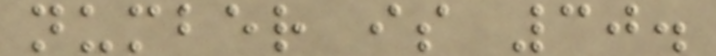number is 30.
